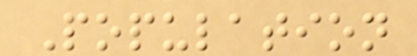Population
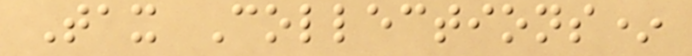Tax Collections*
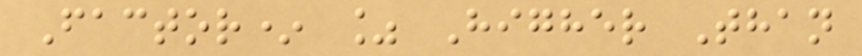Factor* % Higher Than
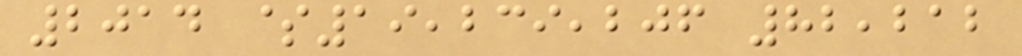2014 $19,239,206 82,212
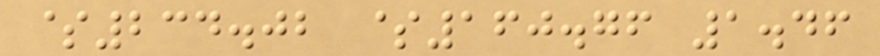$234.02 $160.76 1.46
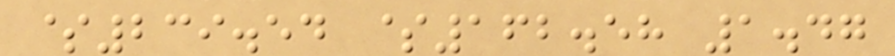$239.54 $162.58 1.47
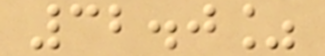32.0%
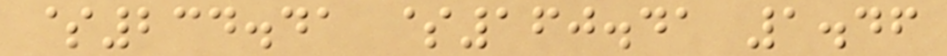$234.41 $160.41 1.46
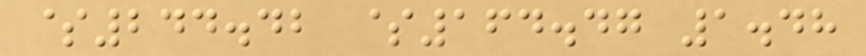$244.42 $164.47 1.48
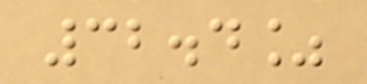32.4%
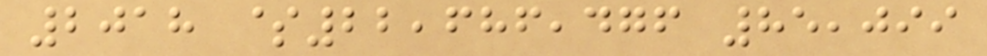2018 $22,686,476 85,099
